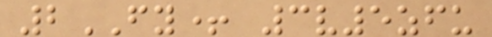2FY+ 3v5zfu
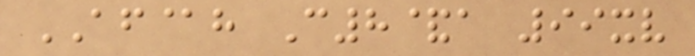AF@h C8&a 99xv
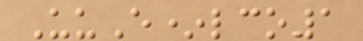UuE*lco1
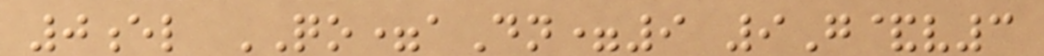0el QO=aDn=9 9G&v3
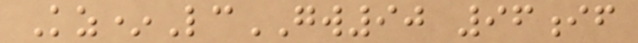Kz*LcGW90 96if
